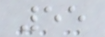55
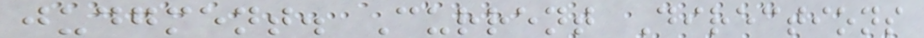judgment. Current Directions
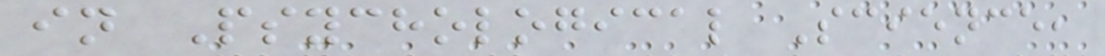in Psychological Science,
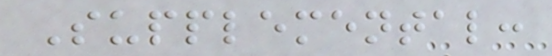Supplemental:
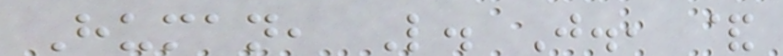Human, L. J., &
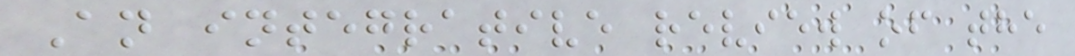An integrative review of the
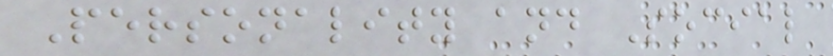Personality and Social
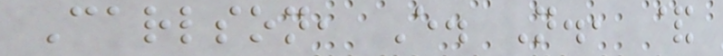Carlson, E. N., &
